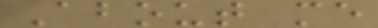About me
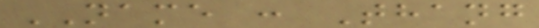NAME : Thang
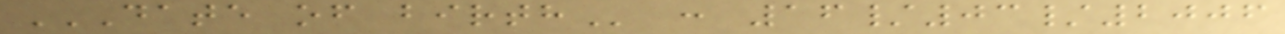DATE OF BIRTH : 16/03/2006
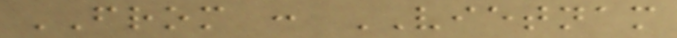FROM : VIETNAM
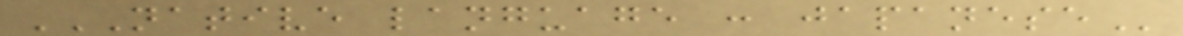NATIVE LANGUAGE : JAPANESE
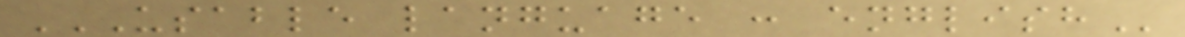USABLE LANGUAGE : ENGLISH
